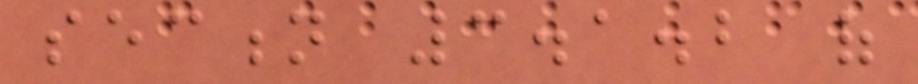section 3.1.2 of
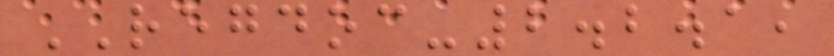REGDOC-2.2.1,
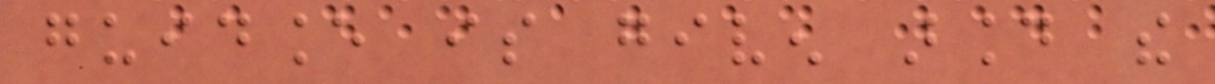guidance is given around the
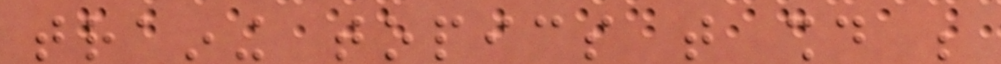training topics that should be
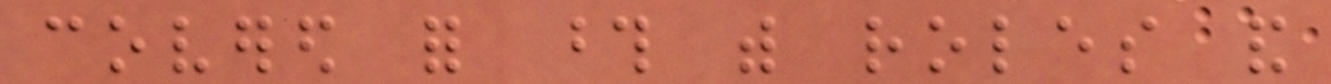covered for those with roles and
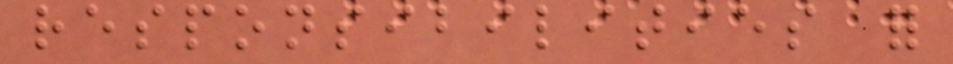responsibilities for
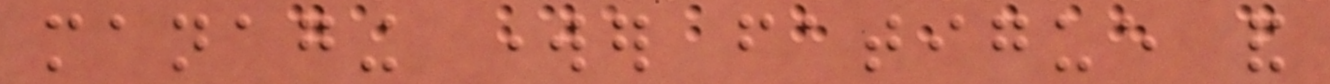managing worker fatigue and
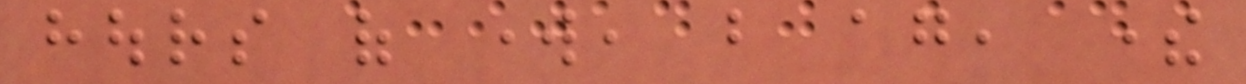hours of work, but again, there
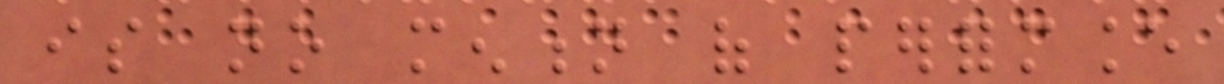is no mention of performance
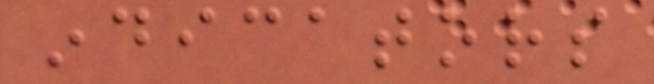indicators
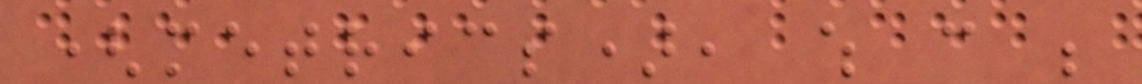(metrics), which can be
